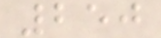250
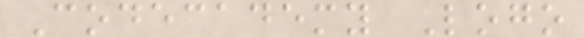Codecademy Logo
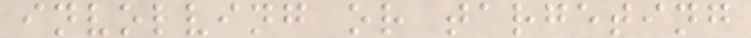involving or targeting
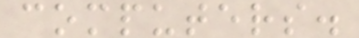computers.
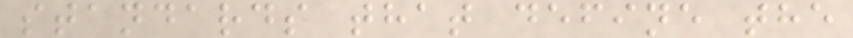standards that define the
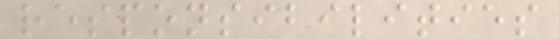responsibilities
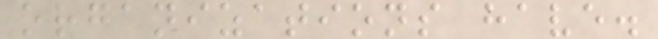organizations have.
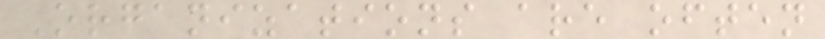Organizations are often
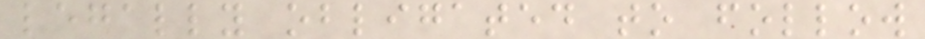legally obligated to follow
